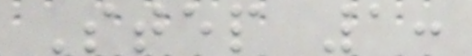Step 1:
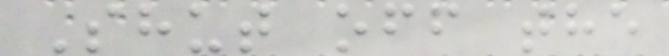Shut off the
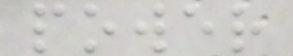power
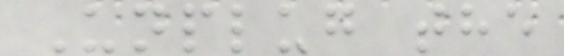Unplug the
